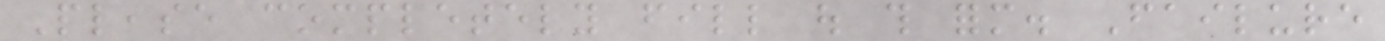Please completely fill out this form. Failure
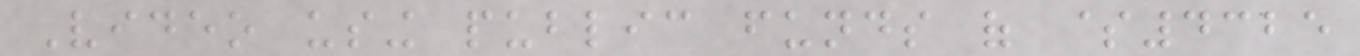Video using public funds of $4325
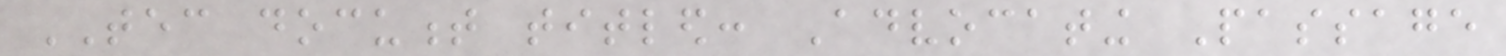TEC document titled: Advocating Passage
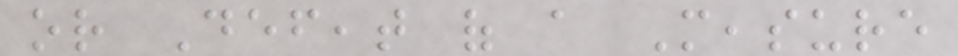or Defeat of a Measure
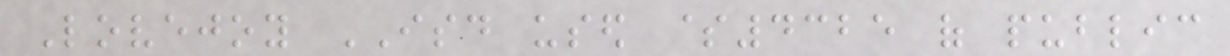Lovejoy ISD used $4325 of public
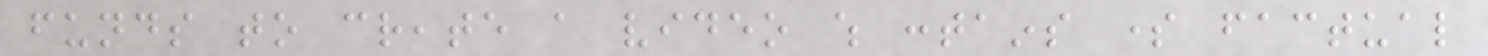funds to create a video which contains some factual
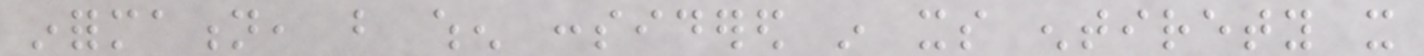information, but when considered in its entirety it
